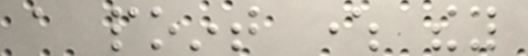a point where they
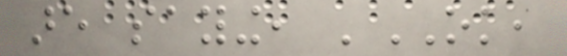are saying, 'OK,
